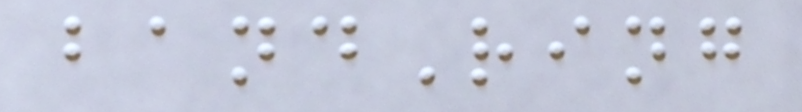bandRing
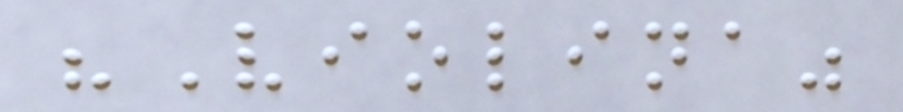"Violina"
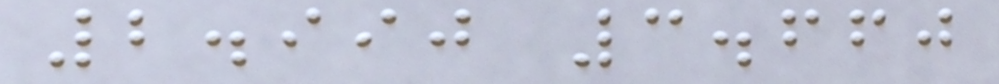2.990 3.660
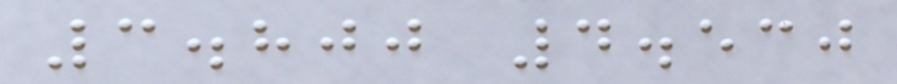3.800 4.530
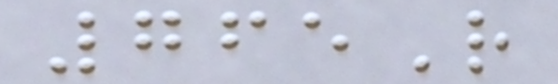765R
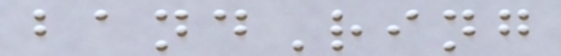bandRing
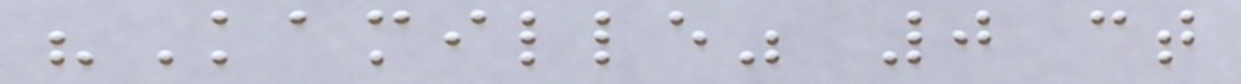"Kamille" 0 ct
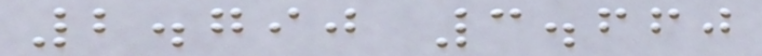2.790 3.660
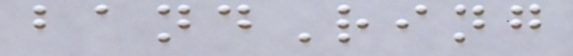bandRing
